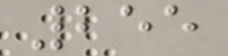255
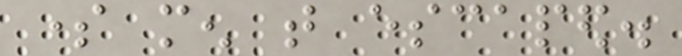some men that escaped.
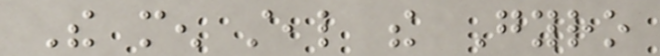The men steal the Gyro
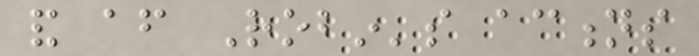and after Robin's actions
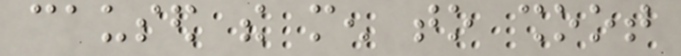caused the men to shoot
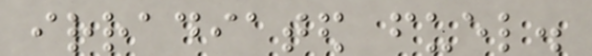irradiated fuel.
